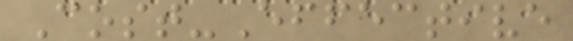Cost-Effective
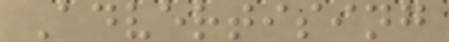Advertising
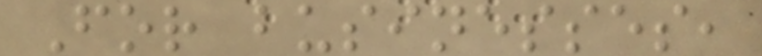For businesses,
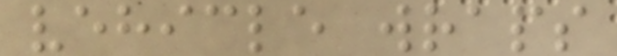vehicle wraps
